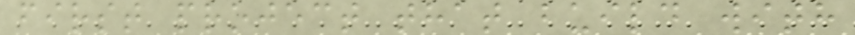first project that build with
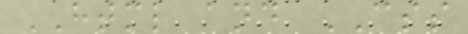HTML and CSS
